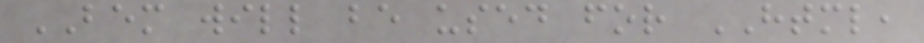BEM will be used for HTML,
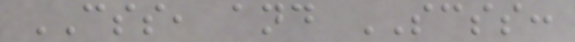CSS, and SCSS:
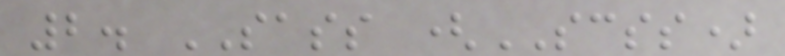2. SASS (SCSS)
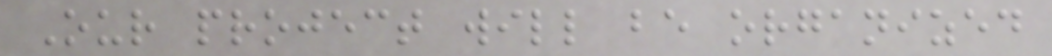Our project will be organized
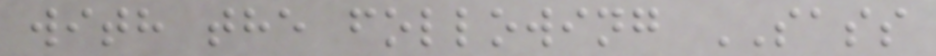with the following SASS
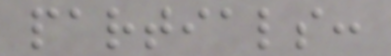partials:
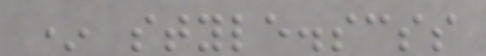* style.scss
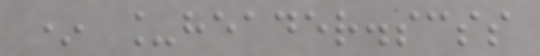* _header.scss
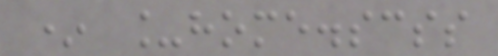* _home.scss
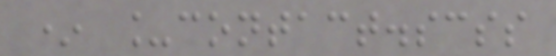* _contact.scss
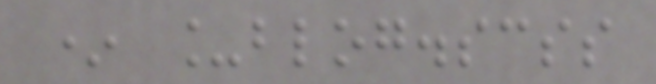* _blog.scss
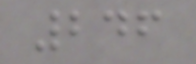246
